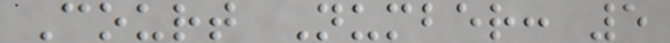Court Number: 5
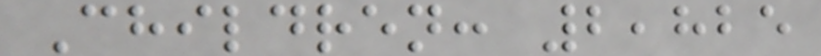Children: 2,825
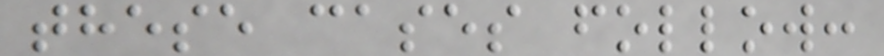these cases follow:
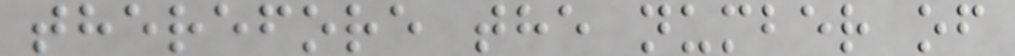therefore the number of
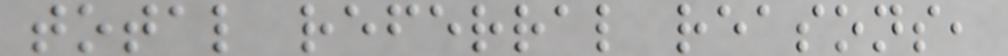total referral reasons,
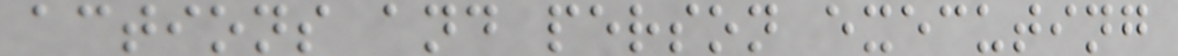actions and person executing
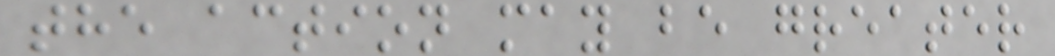the action may be greater
